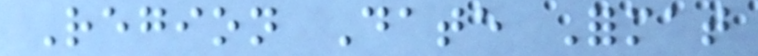Region Date Format
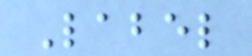Label
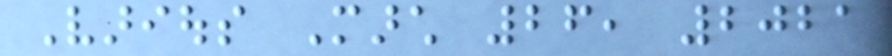Various March 26, 2021
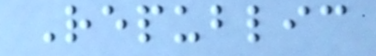Republic
